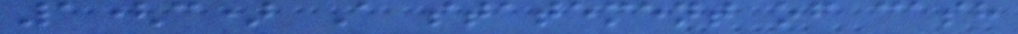1(c) A statement of cash
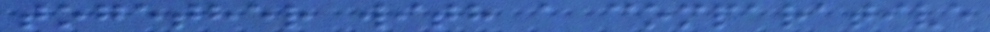together with a comparative
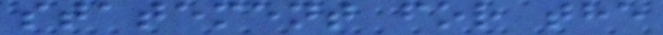statement for the
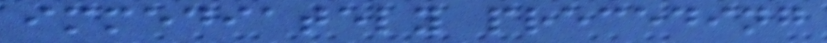immediately preceding
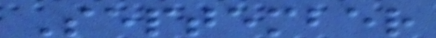September
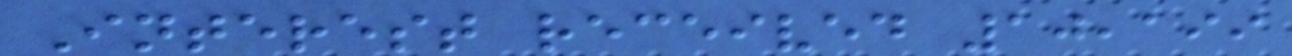Interest received 10,199
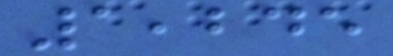1,245
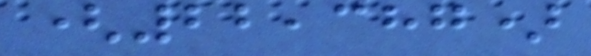(22,387)
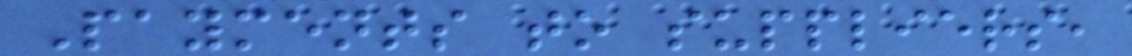Payments to suppliers,
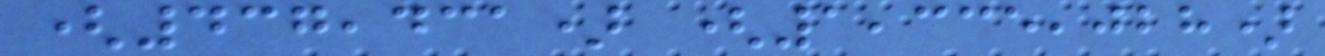(437,431) (1,335,028)
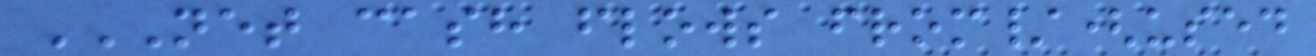NET CASH FLOWS FROM/(USED
